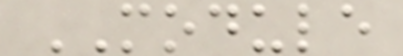MODULE
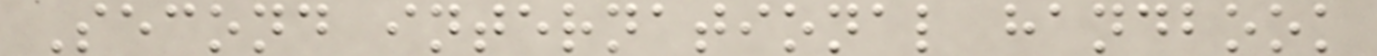Second international handbook
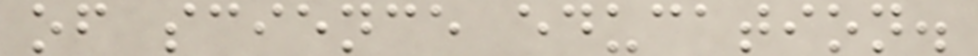of science education.
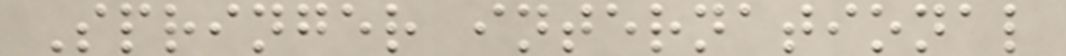Springer international
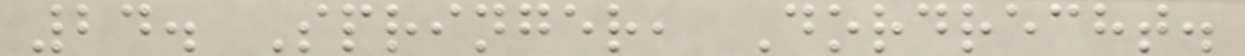24. Springer, Dordrecht.
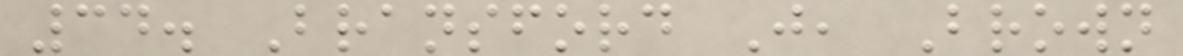34. Bransford J, Brown
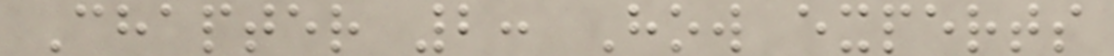Chapter 2: How experts
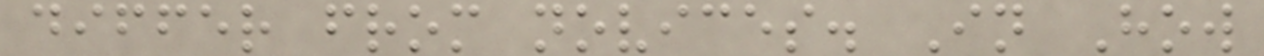differ from novices. In How
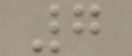7
